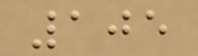105
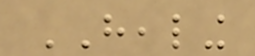HEALING
